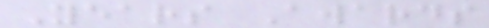Years Awards
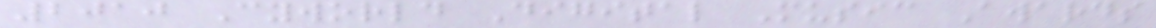2010 Cyworld Digital Music Awards
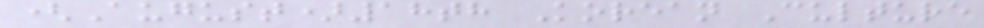(August)18th Korean Culture
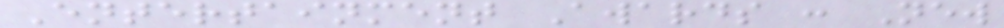Entertainment Awards : New
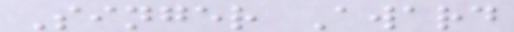Singer Award
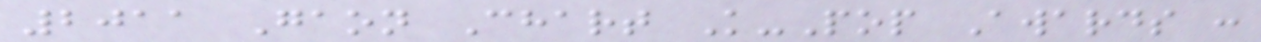2011 Gaon Chart K-Pop Awards :
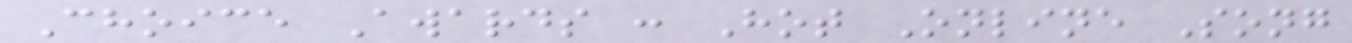Choice Awards : Hot Online Song
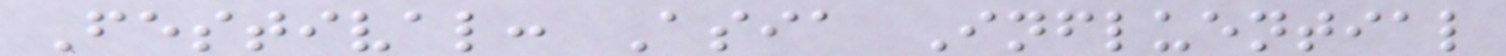Festival: Asia Influential
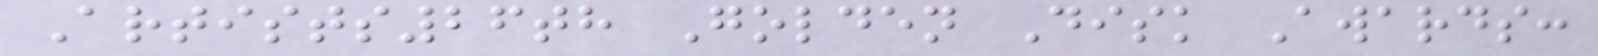Artists26th Golden Disk Awards:
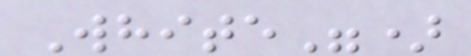White")
